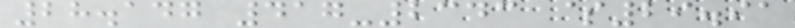28.147 417-2343 $29.91
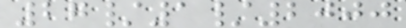27/1/2000
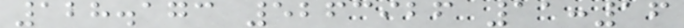128.173 5263926 11:16
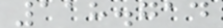118.714
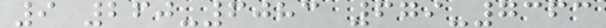9 260-6083 679-7363
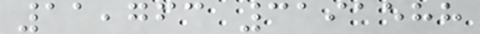11,763 3191588
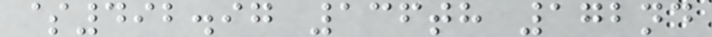$492.97 136th 172nd
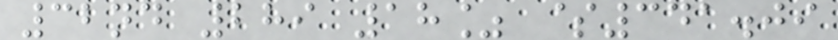32nd 289 18% $341.09
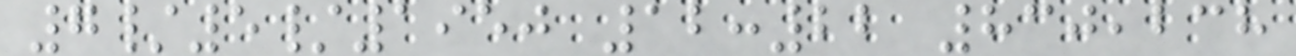7/5/1950 12:22 830,238
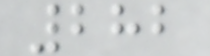282
